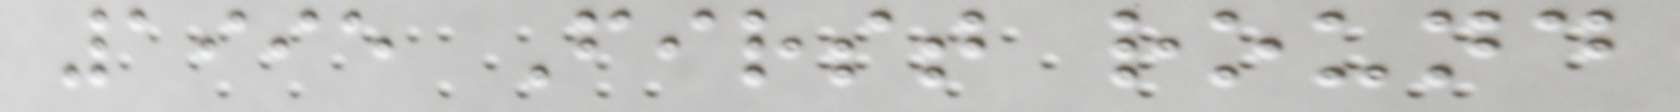1995 First round
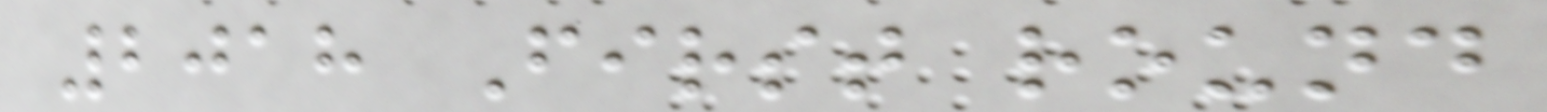2018 First round
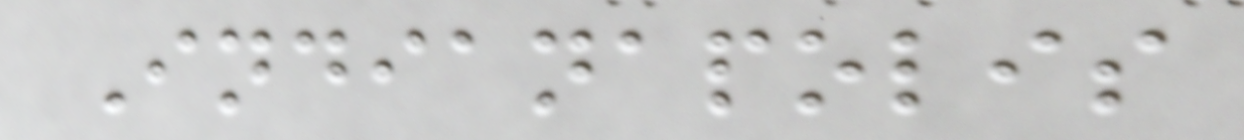Indianapolis
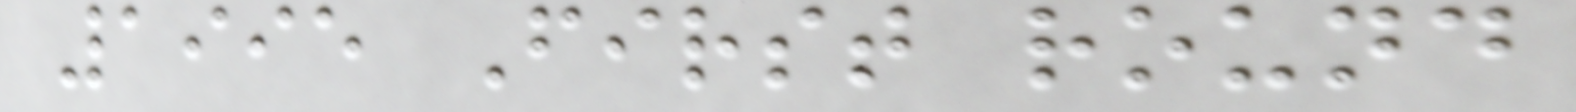1995 First round
